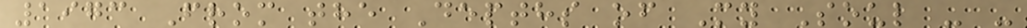1973 From the Depths of My Soul - -
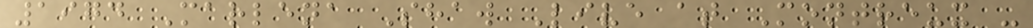1974 Marlena Shaw Live at Montreux -
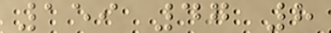159 47 8
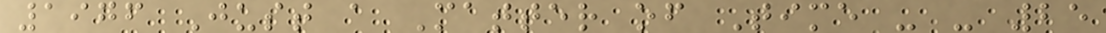1976 Just a Matter of Time - - 25
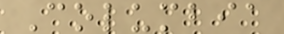Columbia
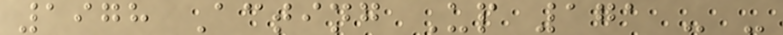1978 Acting Up 171 - -
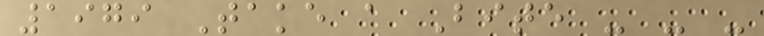1979 Take a Bite - - -
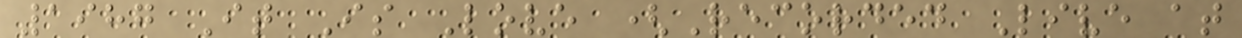1987 It Is Love (Recorded Live at
